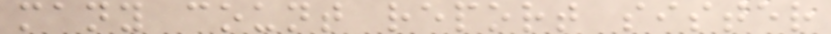many count report sister
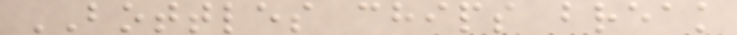BOTTLES chips break
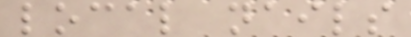local nails
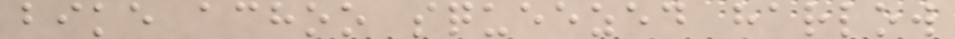bike achoo squeezed harlow
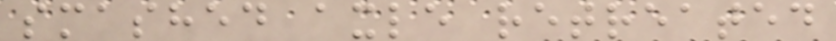smashed axle retreated
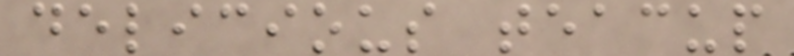delicious teacup
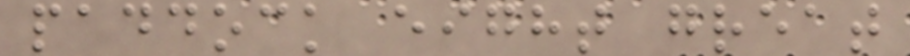paddock eight great
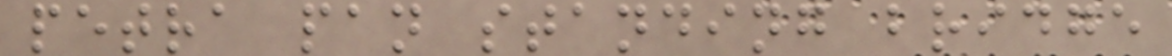petra pan standing bridge
